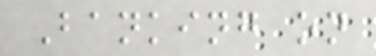Banking on
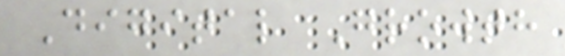Digital Growth
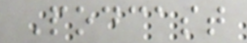Podcast
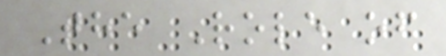The Role of
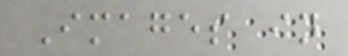Images in
